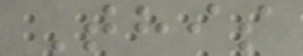This
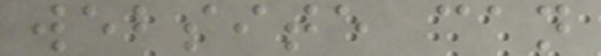website can
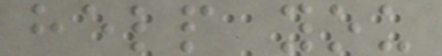help you
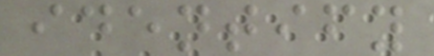identify
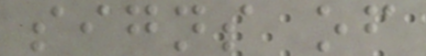signs of
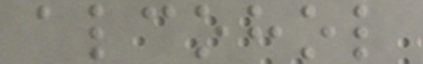alcohol
